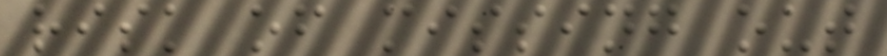risk of missing out
